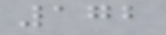172
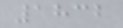1832
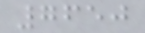7650
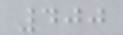400
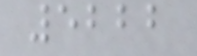5222
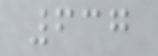637
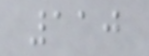110
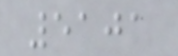5101
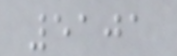5101
